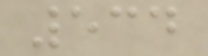534
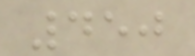450
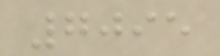7095
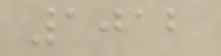1012
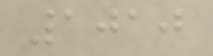1010
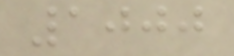1000
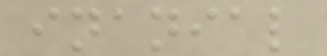inanial
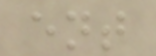ent
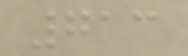713
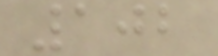102
